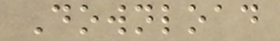Download
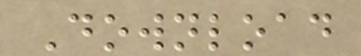Download
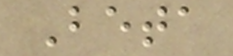Beta
